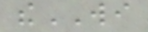theWI
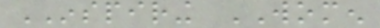INSPIRING WOMEN
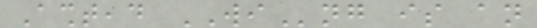Ashtead WIng is an
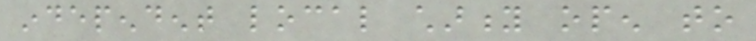independent local charity open to
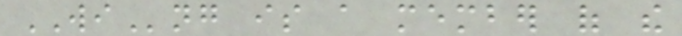WIng is a member of the
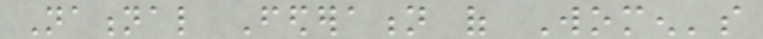National Federation of Women's
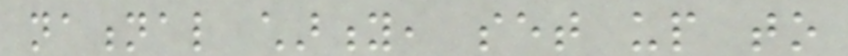national charity, set up to
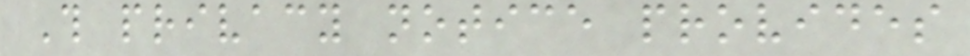This privacy notice provides
